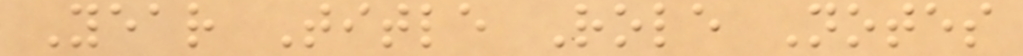Year Title Role Notes
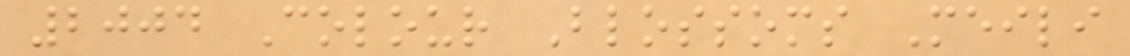2004 Colour Blossoms Meili
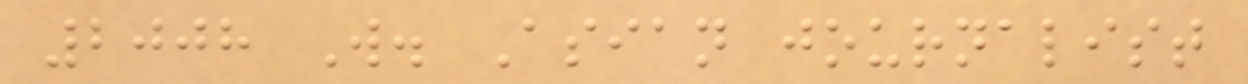2008 W. Asian journalist
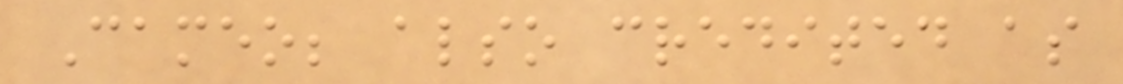Cameo; also credited as
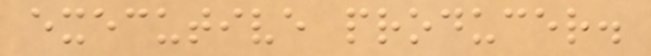executive producer.
